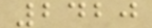2420
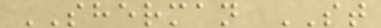SHERMAN ST
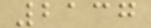2137
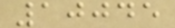10045
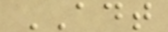ADT
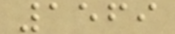1569
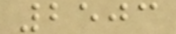2503
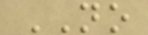NO
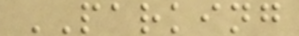PARKING
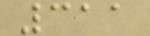311
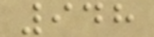948
